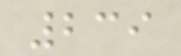239
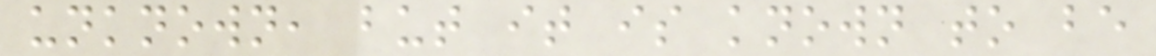unknown, but it is known to be
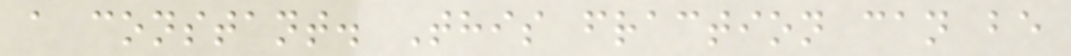a constant. This fraction can be
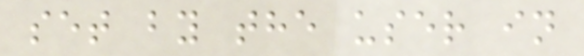set by the user in
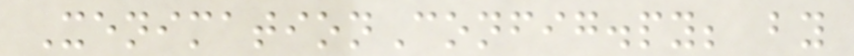XenimationConfig.py; by
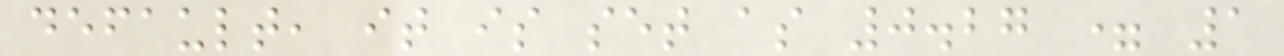default, it is set as 0.27 = 1
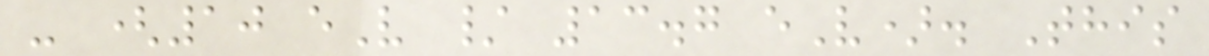- (10 eV / 13.7 eV). This
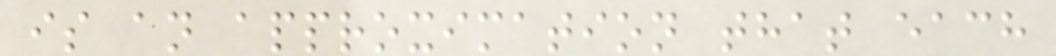is an approximation that each
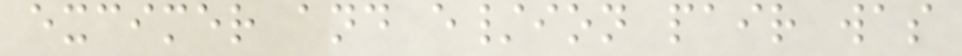excimer and e/ion pair was
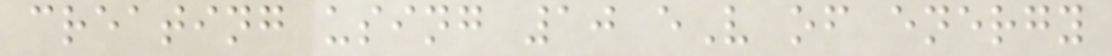creating using 10 eV of energy
